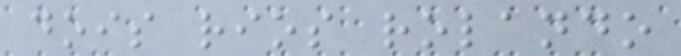dois rios rolando
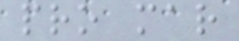pro mar
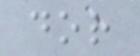dor
